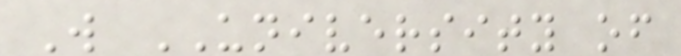W UNIVERSITY of
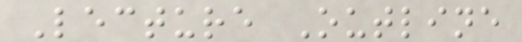Lecture Outline
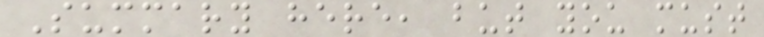Summary here, but you must
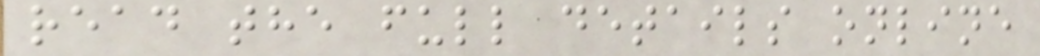read the full details online
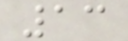13
